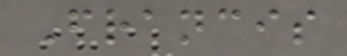Francis
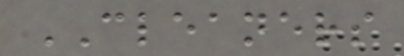CLEANERS
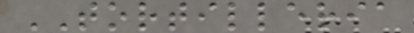TORTILLERIA
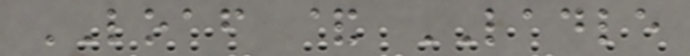LOAF & LADLE
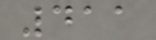411
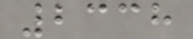2338
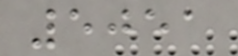5051
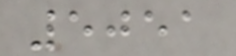5051
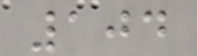104
